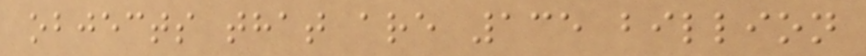objects that are 135 billion
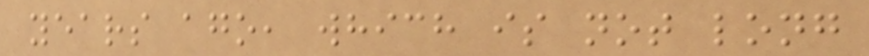years ago, which is not long
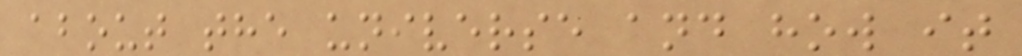about the universe and how it
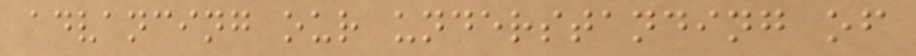advancing our understanding of
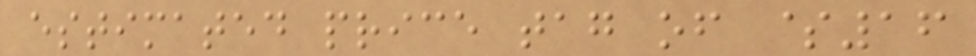estimated price tag of $16
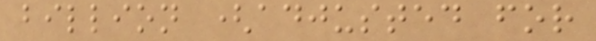billion (adjusted for
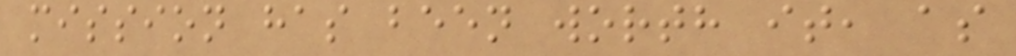mission has been worth it, as
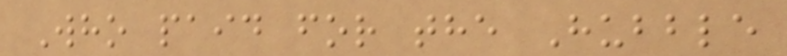Who paid for the Hubble
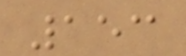153
